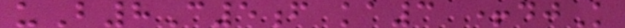uB8C5f ka3 +djK
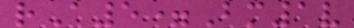rA5=Bm1v
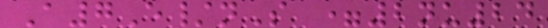A7E/nS =2nu24
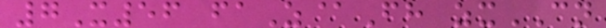7X56 faZ@Fh zxCN
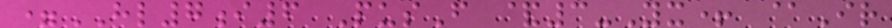=HL7i6 PusF &3-Yx+ @Ir
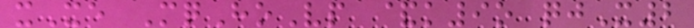xXe MqHoVp &k9o qjX2
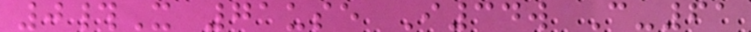0#X 71use I34w C-61
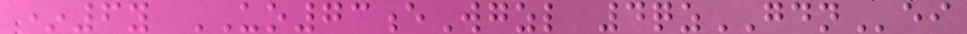*6y UO73eWgzl 4qzGDNei
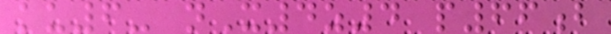ku6- nX4z4 p66b
